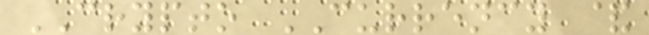CRYPTO CURRENCY &
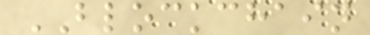BLOCKCHAIN
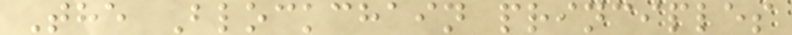The Blockchain principles
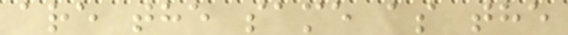are the same as the
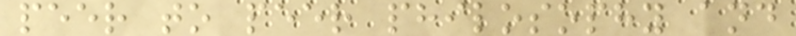peer to peer philosophy and
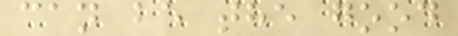can be the good
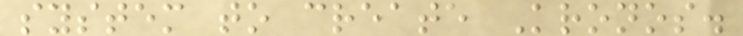system to create Kronos.
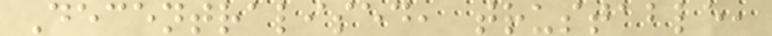Decentralised, trustable,
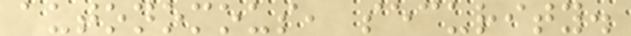autonomous, security.
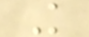K
